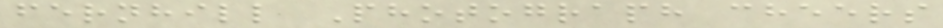fernhill Photograph cheers
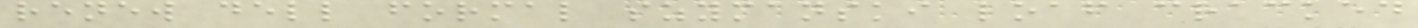renew dell formal szymanski loaf cracked
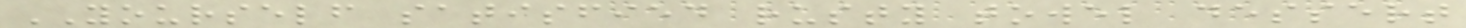YOURSELF satisfied rusty towel dessert
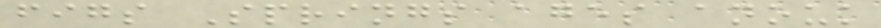figs Springs ages anouk
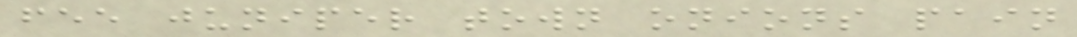fee juniper town onions pain
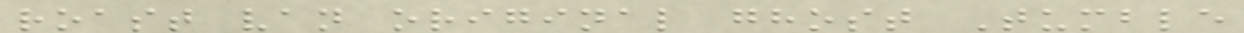roast van original ghost Tumble
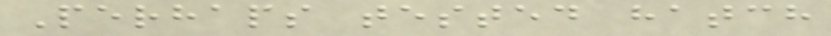Perhaps tested hatch
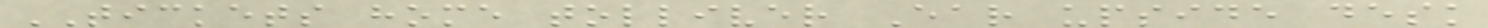TICKETS home tolliver Ear upside desk
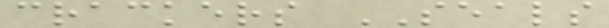crackers SEALS
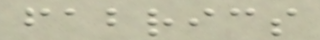fabrics
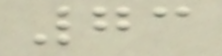73
